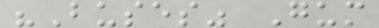"Buses" Gum
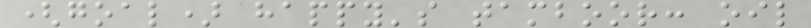(goal) happy's tamboor: oil
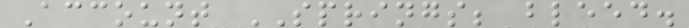Account SPRINGS; bleed.
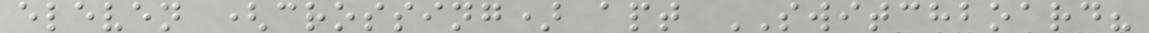eleven (crossing) apt SWITCHBOARD?
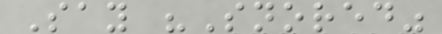Say "Snored"
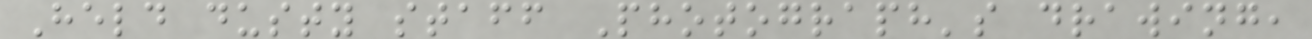Held dusty staff Photograph's drawing,
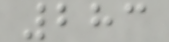283
